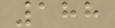188
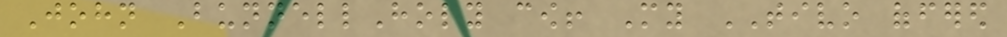John BunnellHoly cow! My TIVO offered
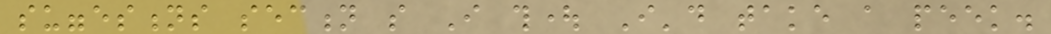suggestions section so I thought I'd take a peek.
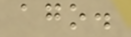ago.
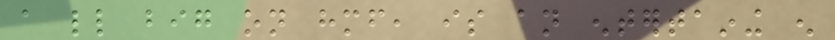a little big on himself, is an entertaining enough
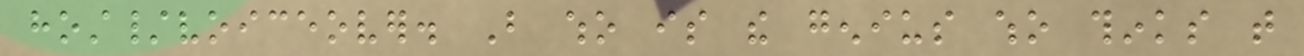host/voiceover. But who is the genius who thinks that
